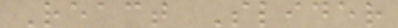React Slider
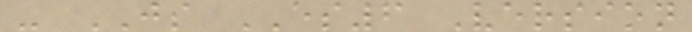- JS ES6 Version
